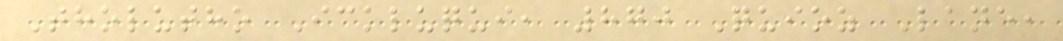Tholutho Ickluqui, 870 Quioz Lane,
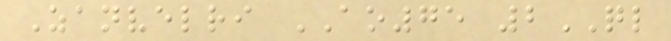Zanvelri AO75 2QL
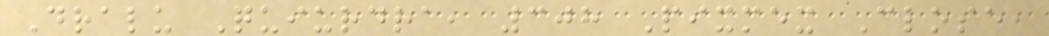Dralu Quiurdra, 308 Pixmex Close,
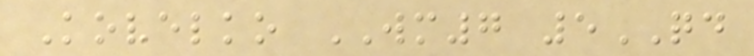Kovelko WM7 5QD
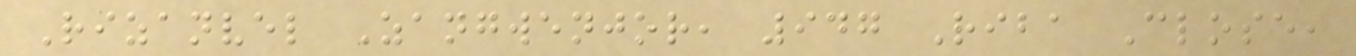Rizanvel Zangwenjor, 947 Riba Close,
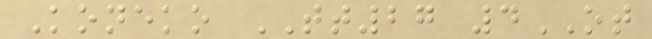Koneko TT27 4OT
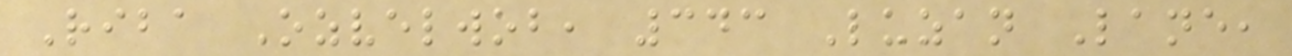Riba Ozvelwob, 343 Luzan Lane,
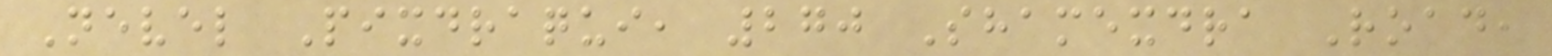Nevel Pixdraqui, 270 Shamexdra Road,
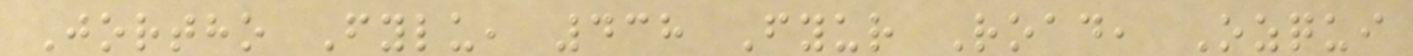Jortho Fylu, 438 Fyur Road, Ozqui
